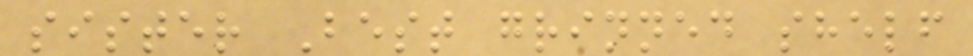sister Best grinned shelf
